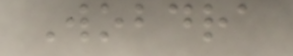Wobdra
